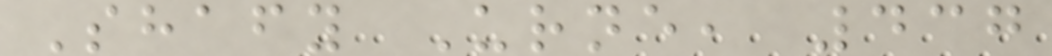Shafy Urne, 437
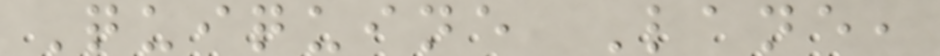Quiquine Lane,
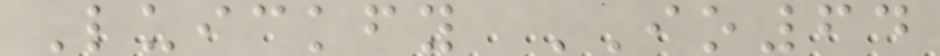Luickfy IO64
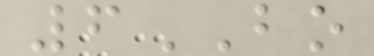6BO
